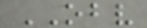OBV
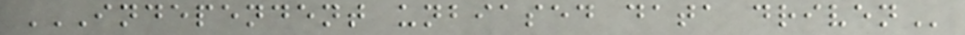INDEPENDENT UNBIASED DATA DRIVEN
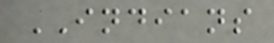INDIANS
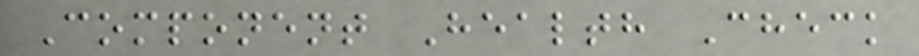Component Health Check
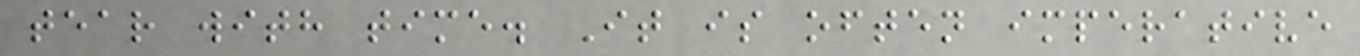tear with time. It is often imperative
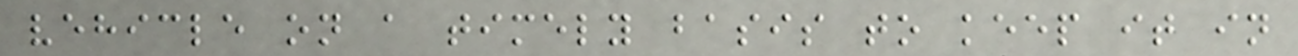vehicle on a timely basis to keep it in
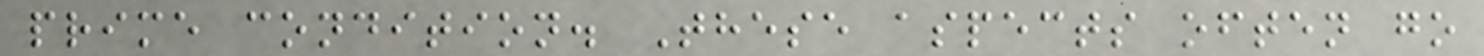prime condition. These aspects often go
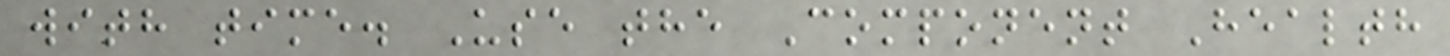with time. Use the Component Health
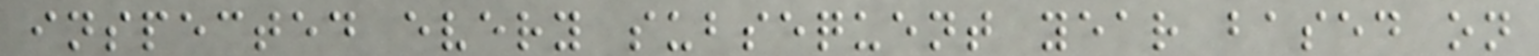inspected every subsequent year based on
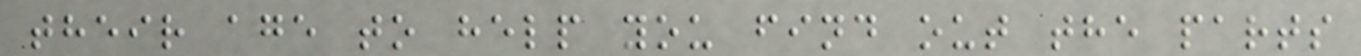their age to help you find out the parts
